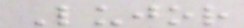Lujor
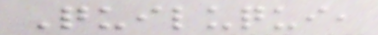Quiluqui,
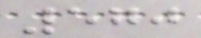570
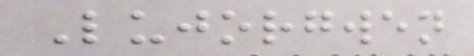Lujorgwen
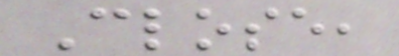Close,
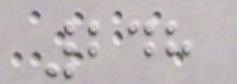248
